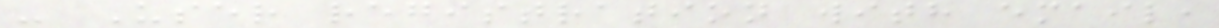- User registration with email,
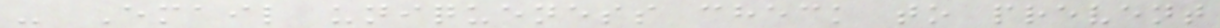- Email uniqueness check to prevent
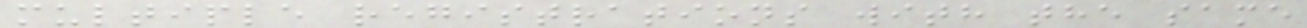multiple registrations with the same
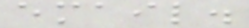email.
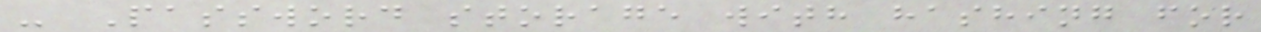- Password storage with hashing for
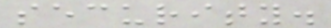security.
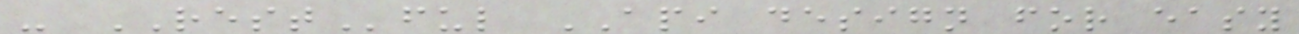- RESTful API design for easy
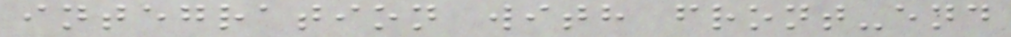integration with front-end
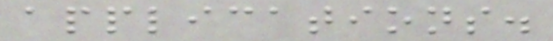applications.
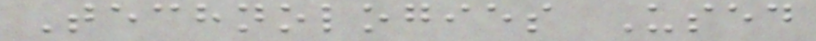Technologies Used
